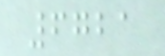6721
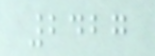2427
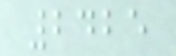2425
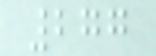277
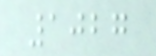1027
